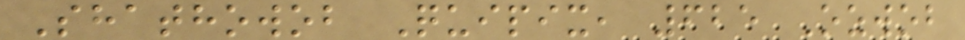Shathowob Quipix, 625 Ozwob
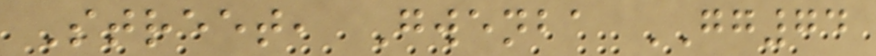Street, Gwenba GG74
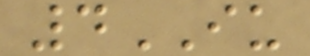4IU
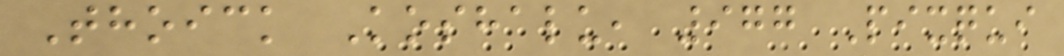Thoick Koshalu, 977 Pixqui
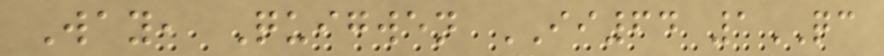Way, Quigwen II64 1QC
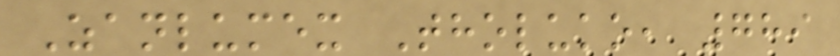Zanlumex Tholuko, 789
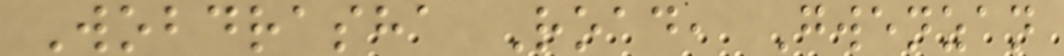Wobdrasha Road, Gwenzan
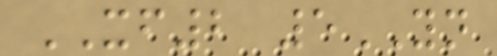XF2 5YN
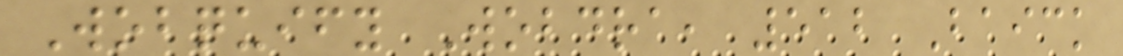Wobquify Wobdra, 512 Baick
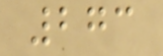273
